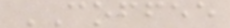COFFEE
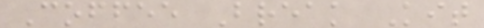Coffee Break Kit
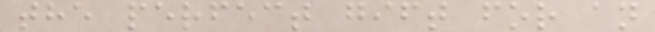the perfect gift for an
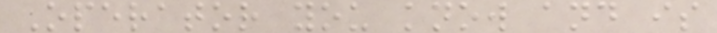Operator you know and is
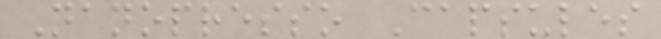Nanopresso Capsules
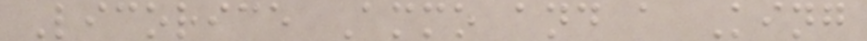Licorice Ammo and a King
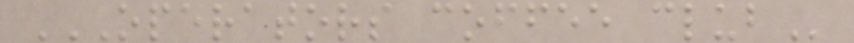OPERATORS COFFEE CLUB
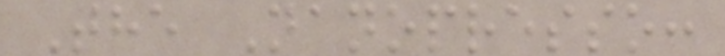The Nanopresso:
